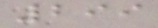299
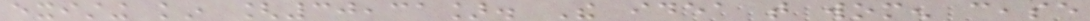existing kin [30,31]. The idea that women cease
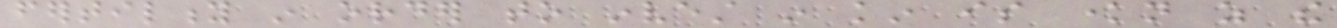fertility in order to invest in kin is known as the
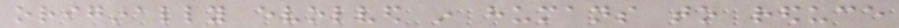originally evolved in humans to reduce
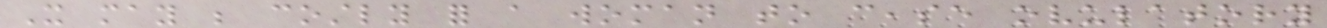It may be costly for a woman to cease ovulatory
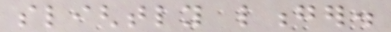slightly longer.
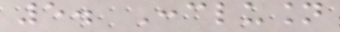5. Conclusion
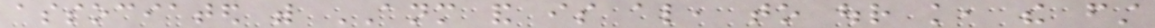associated with ANM and is also, to our knowledge, the first
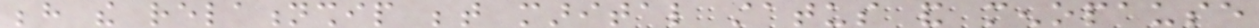behind the relationship between marital status and menopause
